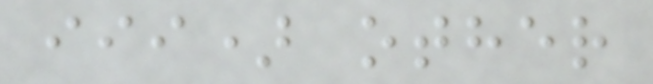iii) other
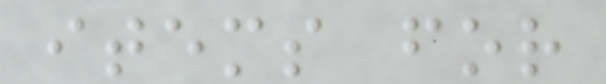items for
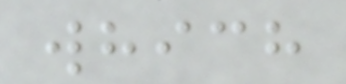which
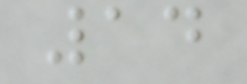14
